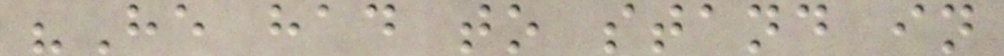"He had to stand in
